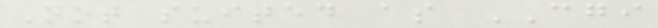Not suited as CGI
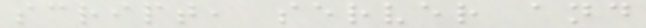script, server and
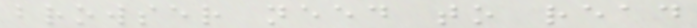browser need to read
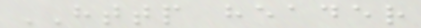HTTP header
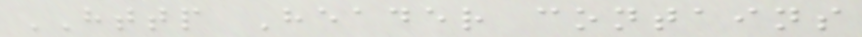HTTP Header contains
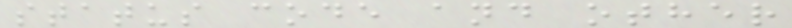status code and other
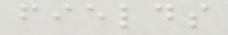fields
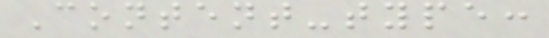Content-type:
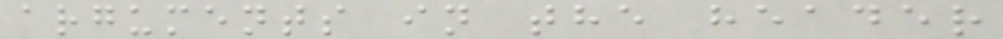arguments in the header
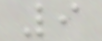9
